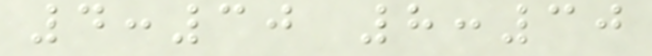4:30 8:30
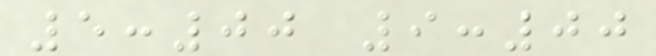5:00 9:00
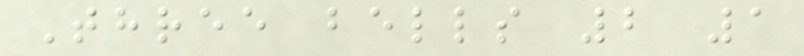Three bells 2 1
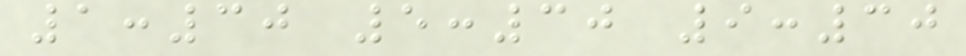1:30 5:30 9:30
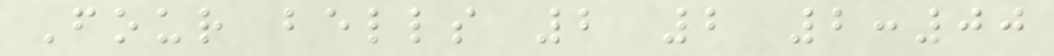Four bells 2 2 2:00
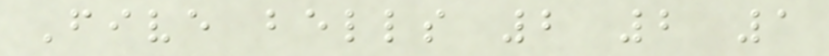Five bells 2 2 1
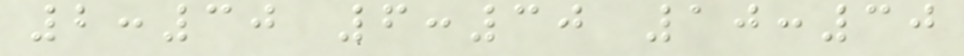2:30 6:30 10:30
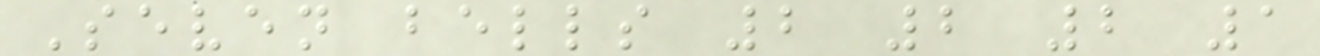Seven bells 2 2 2 1
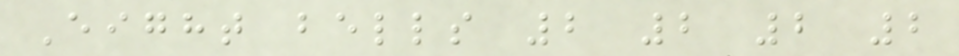Eight bells 2 2 2 2
